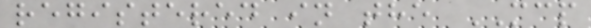registered in the MCP
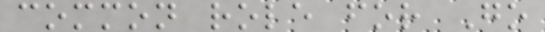common role for Go
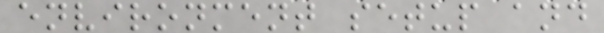environment setup and
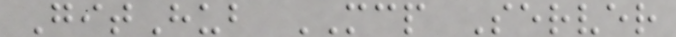GitHub MCP Server
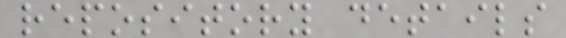repository details
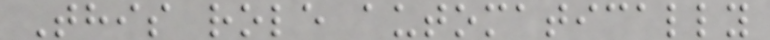This role automatically
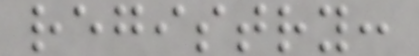registry:
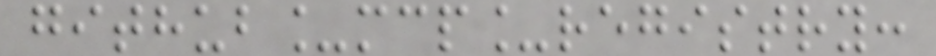github_mcp_registry:
